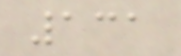131
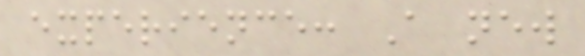experience: A new
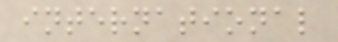international
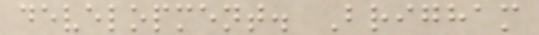development. Brigham
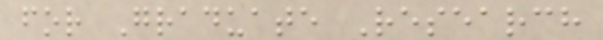for Graduate Research
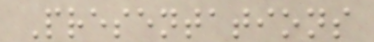Presentations
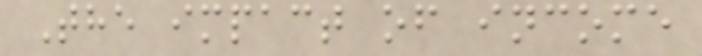The impact of income
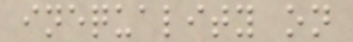inequality on
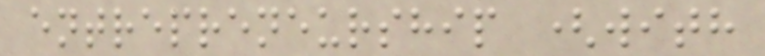entrepreneurship (with
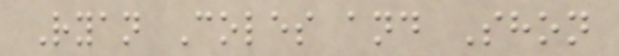Ryan Coles and Shon
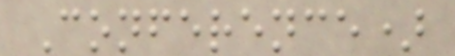Conference)
